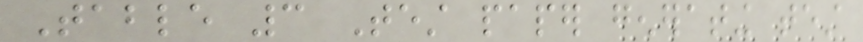Table 3 Test paper generating test
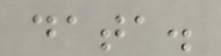data.
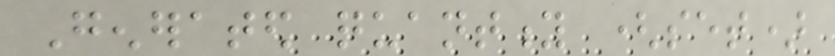Generated quantity (set)
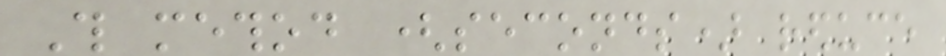This method (seconds) reduce
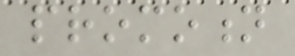promotion
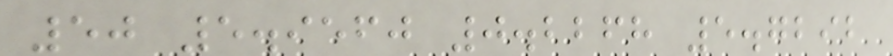50 5.9560 0.2268 5.7292
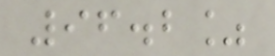96.2%
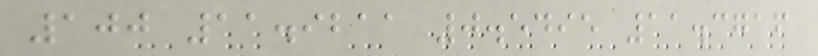100 11.9211 0.5495 11.3716
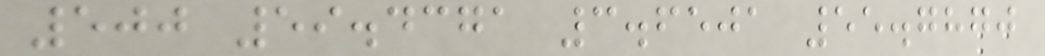500 59.4371 3.6501 55.7870
